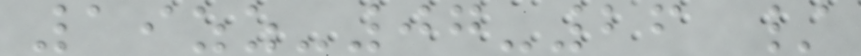19zz-07-26 /
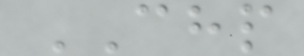CHP
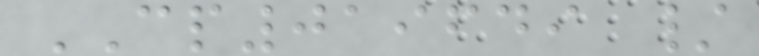CP019649 /
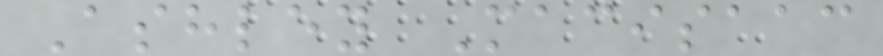Ashley Macisaac
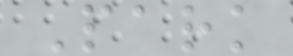Park
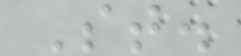St.
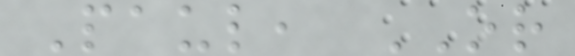Paul, OR
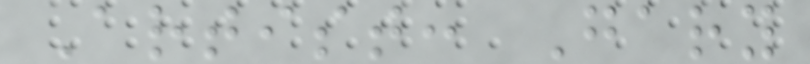Artist: Gary
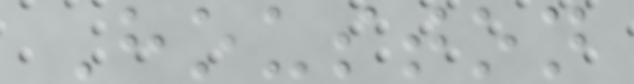Houston
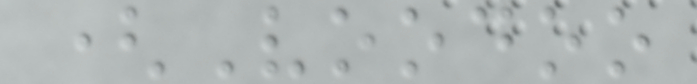(Voodoo
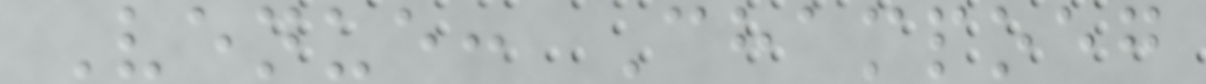Venue: Champoeg
